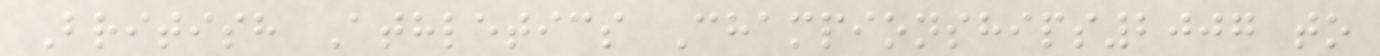British Athletics Championships2007 to
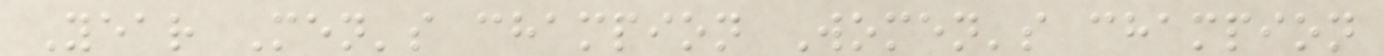Year Men's champion Women's champion
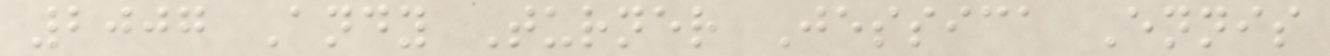2007 Andy Turner Jessica Ennis
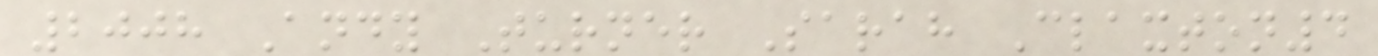2008 Andy Turner Sarah Claxton4
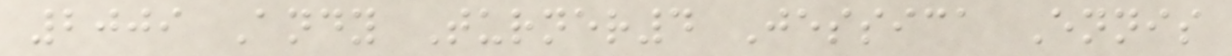2009 Andy Turner4 Jessica Ennis
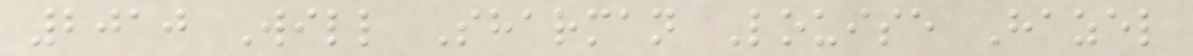2010 Will Sharman Louise Hazel
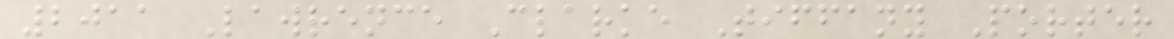2011 Lawrence Clarke Tiffany Porter
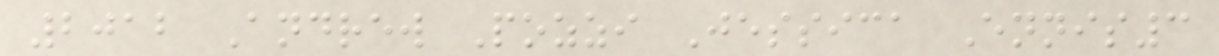2012 Andrew Pozzi Jessica Ennis3
